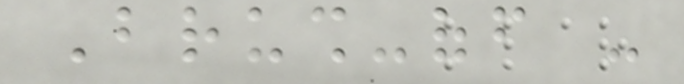Brush-off -
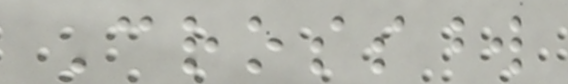Crossword
